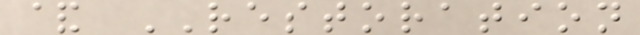& RESTORATION
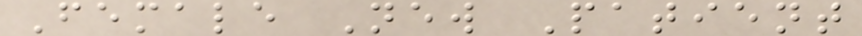Female New Patient
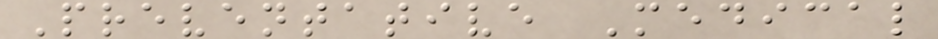Preventative Medical
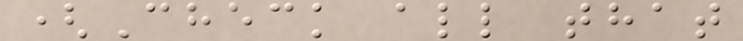(Check all that
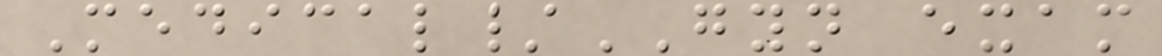Medical/GYN exam
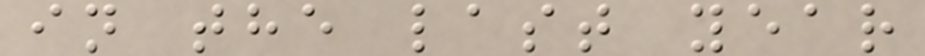in the last year
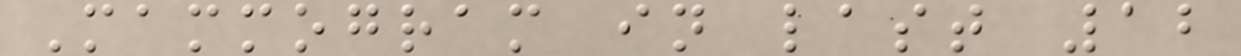Mammogram in last 12
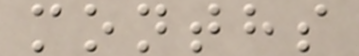months
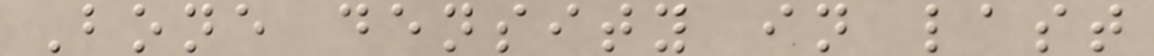Bone density in last
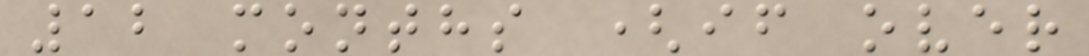12 months (if over
